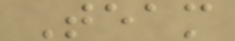Team
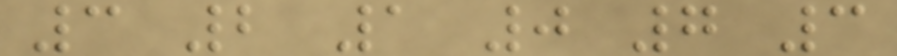3 2 1 0 7 3
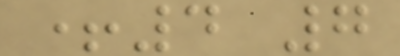+4 7
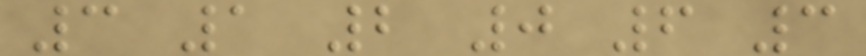3 1 2 0 6 3
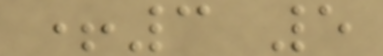+3 5
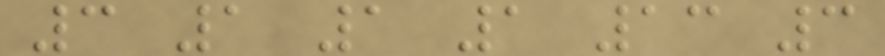3 1 1 1 13 3
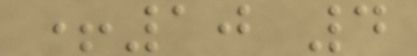+10 4
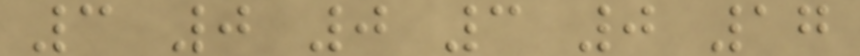3 0 0 3 0 17
